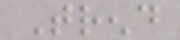Trend
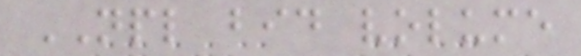NPL bid volume
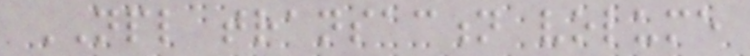NPL transaction volume
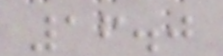16.0
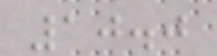10.0
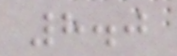8.0
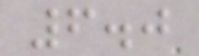6.0
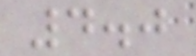4.0
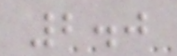2.0
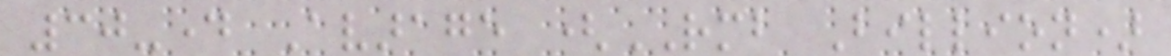30-day Avarage (RMB Billion)
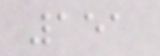151
